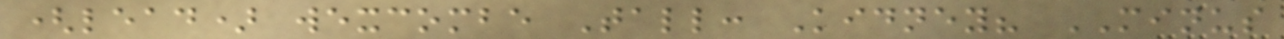(lead) wexcombe Tall: Kidney? MINUS
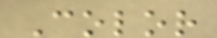Color
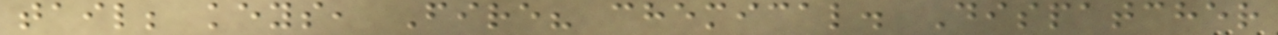tail; keys, Fire? chemical. Dispatcher
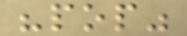"pop"
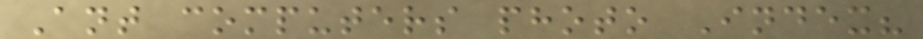Ant computers photo Index?
